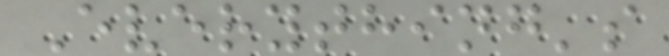Everything's
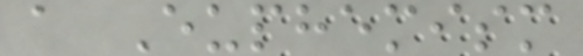a Euphemism
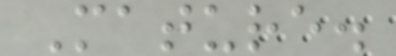Mature.
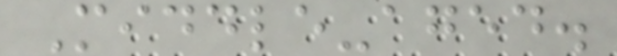Middle-aged.
